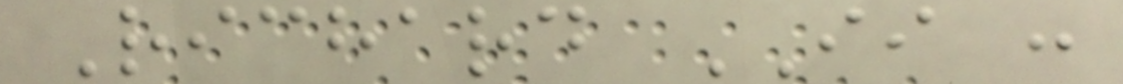Richard II :
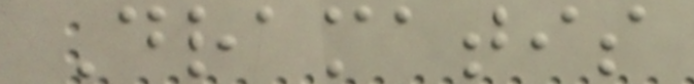Dramatis
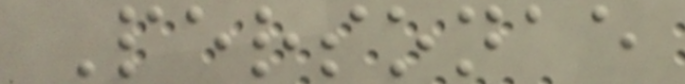Personae
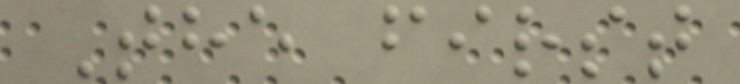The first
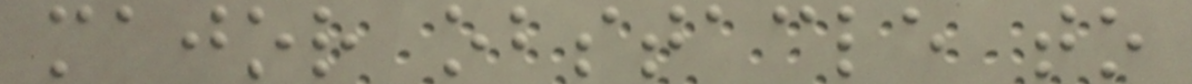major obstacle to
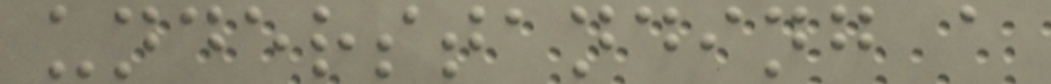understanding a
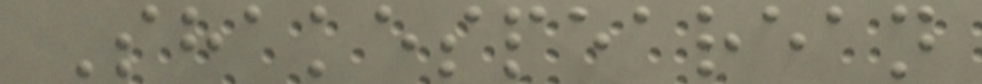Shakespearean
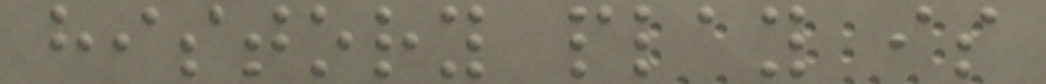history play is
